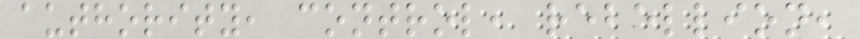authority, control, rebellion,
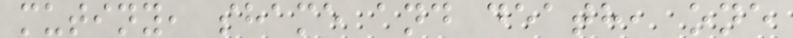mutiny, shame and death, one
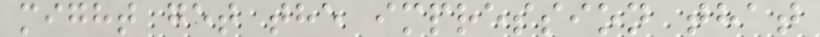might get the impression that
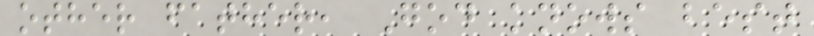other father, God knows best
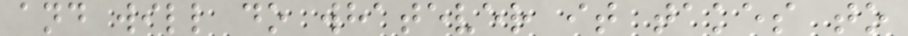and will do whatever it takes to
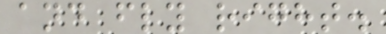and fly right.
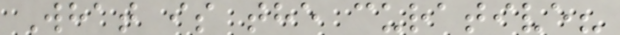What is the curative?
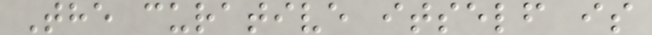The curative itself is
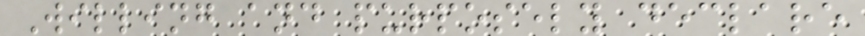Willing and purposely declare
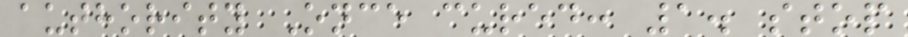authority Once cured: 1. stop
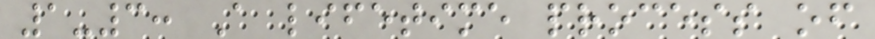1-3: A lifetime process of
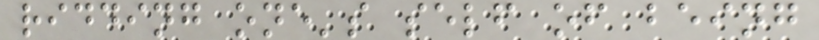ridding one's self of being
